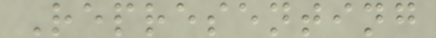Representing
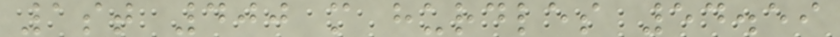1st 400 m hurdles 54.59
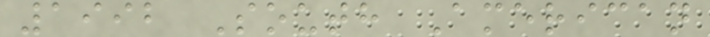1992 South American
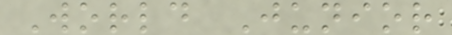World Junior
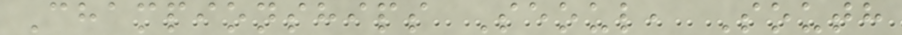Championships Seoul, South
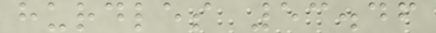hurdles 53.46
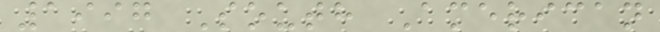1997 South American
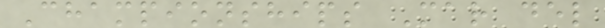Championships Mar del
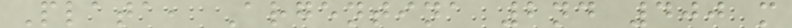Plata, Argentina 2nd 400 m
